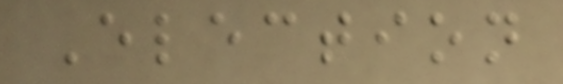Election
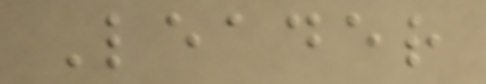Leader
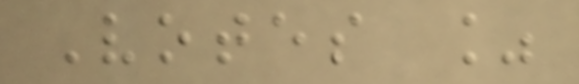Votes %
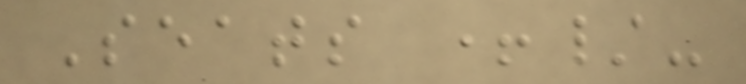Seats +/-
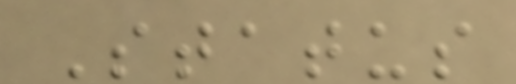Status
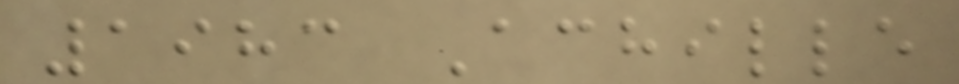1983 Achille
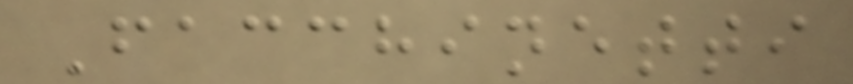Facchinetti
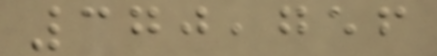370,756
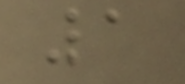1
